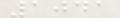1041
